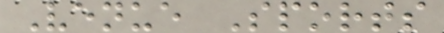Venue Sports
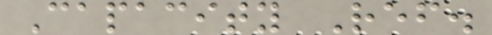Capacity Ref.
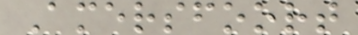Amersfoort
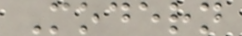Modern
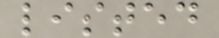listed
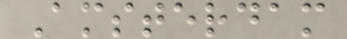Amsterdam
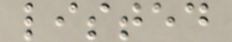listed
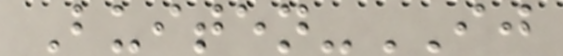Buiten-IJ
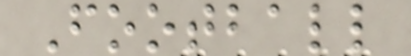Football
